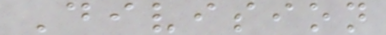Division
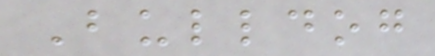Bulldog
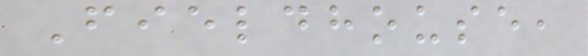Fieldhouse,
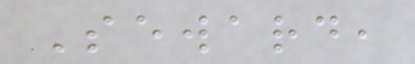Seward,
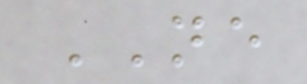NE
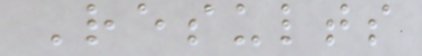Results
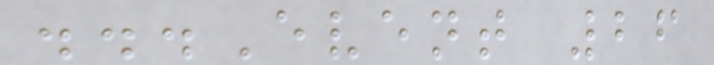...Event 26
